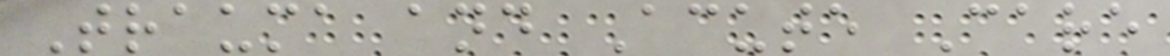Trauma and Acute Care
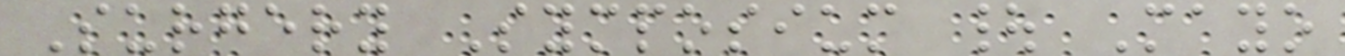Surgery Symposium | Mayo
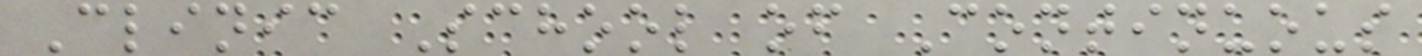Clinic School of Continuous
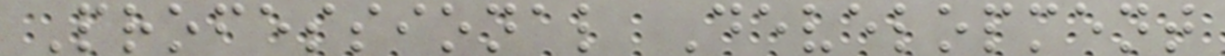Professional Development
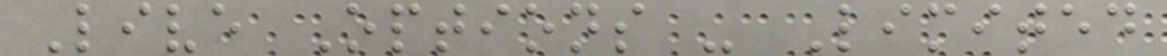Live Options - Limited
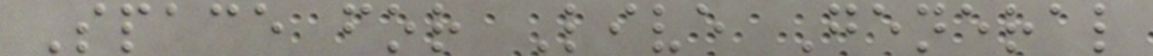Space for Live General
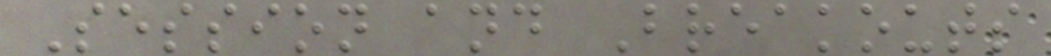Session and Breakouts
